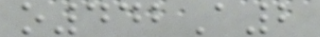o442A2
